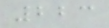223
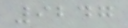9247
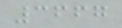3667
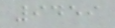9459
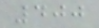400
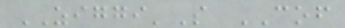ZIGGI'S COF
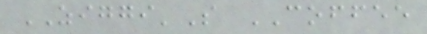ZIGGI'S COFFEE
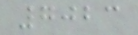7023
